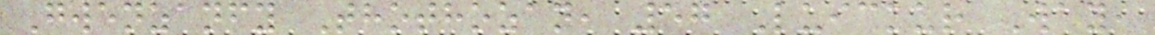Gwenzanfy Thothozan, 57 Luickur Way,
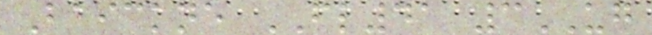Baickne FL41 3UG
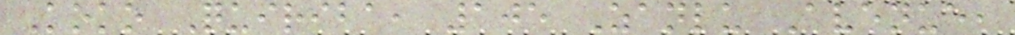Koko Quiriba, 105 Zanlu Avenue,
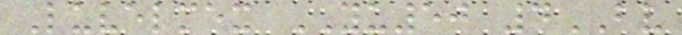Luvelmex YU50 4BV
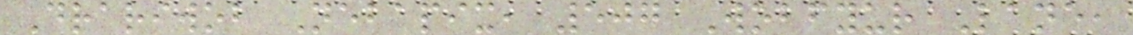Drariwob Nebapix, 507 Wobfyur Lane,
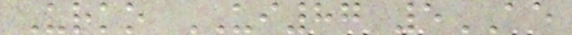Urko UI87 5AE
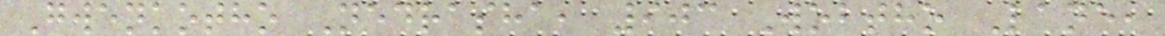Gwenkotho Nedrasha, 903 Wobtho Lane,
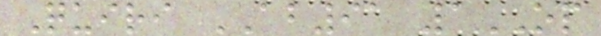Quiri AB91 1OP
